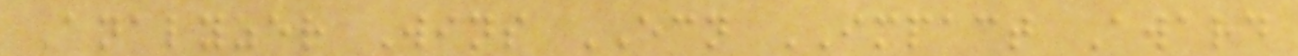Analyzer Wins ECN IMPACT Award
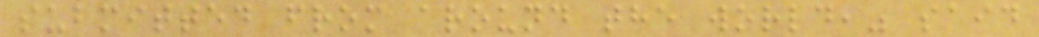submitted from around the world," said
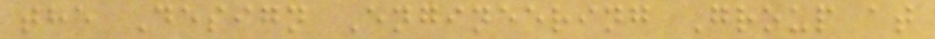the Design Engineering Group at
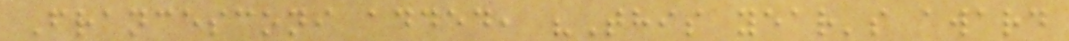Francesconi added, "This year's award
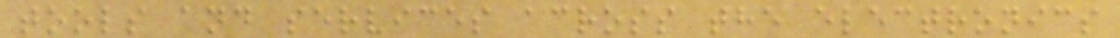tools and services across the electronics
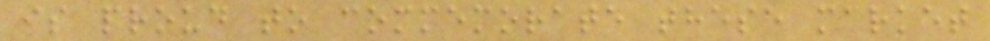is proud to commemorate these market
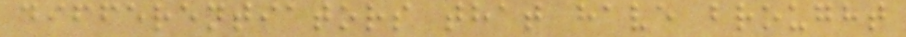differentiators that have brought
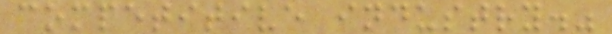competitive industry."
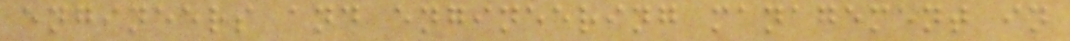engineers and engineering management in
